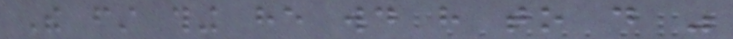The first thing he would have to do was
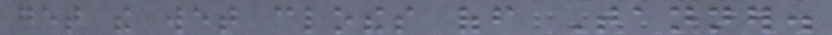get the wet clothes off Tanner.
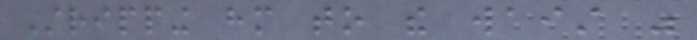Stripping him to the waist was
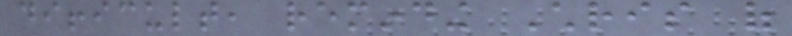difficult, reminding Chris of
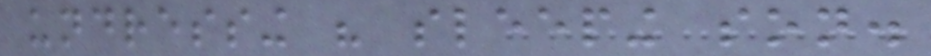undressing his sleeping son.
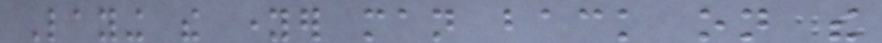Laying the younger man back on the
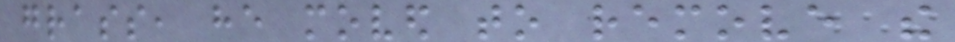grass, he moved to remove the
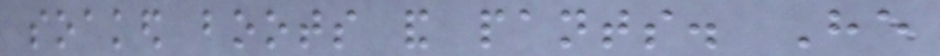soaked boots and pants. He
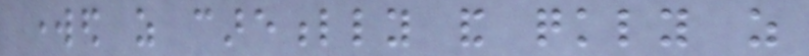worked as carefully and quickly as
